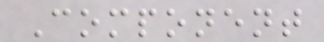Component
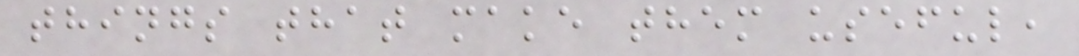things that make them useful,
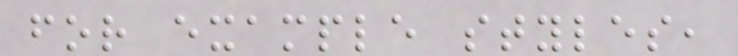for example styles,
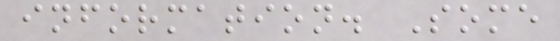information. Some
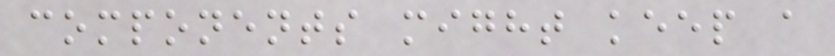components might keep a
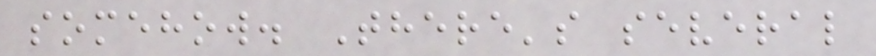somehow. There's several
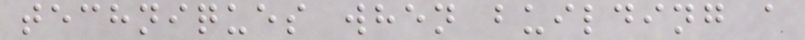techniques when building a
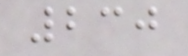230
